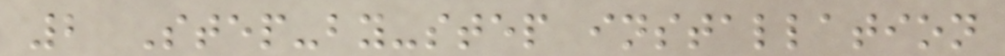2 Step-by-step installation
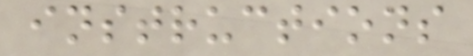instructions
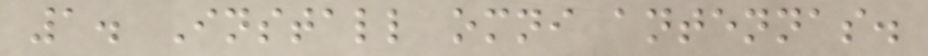1. Install omni antennas.
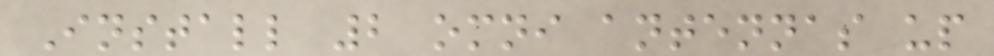Install 2 omni antennas up
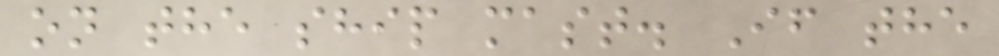on the ship mast. If the
